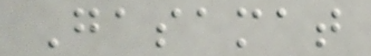Gasamat
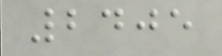2405
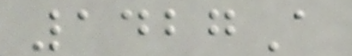1427A
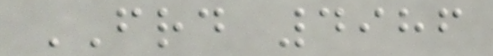FRD 4986
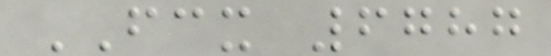FCX 6787
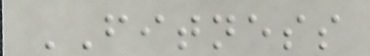FITNESS
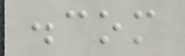.com
